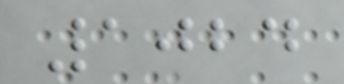1024
